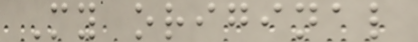My original
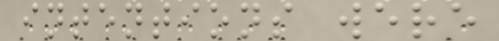intentions were
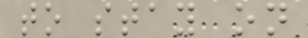to stay on
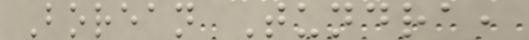Borean Tundra,
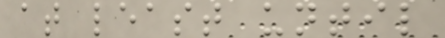at least until
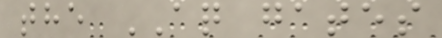the AQ gates
